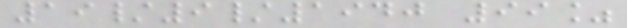19/9/1940 99%
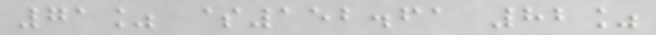71% $152.61 82%
